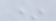*
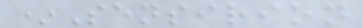*Sensirion
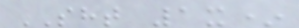SHT 1x*
